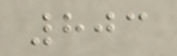803
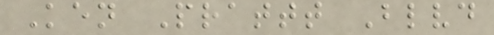Ken Prattt Blvd
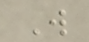W
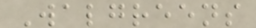Walgreens
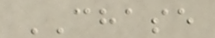CHASE
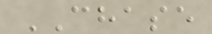CHASE
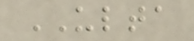ULTA
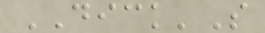DICK'S
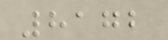8172
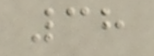38
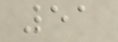51
